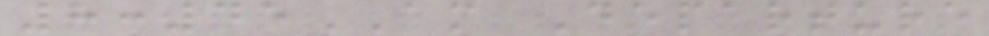8:45AM Departure
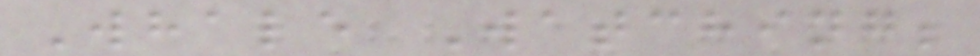Whale Watching;
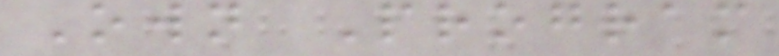Own Program
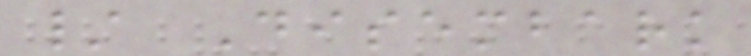/ Disembark
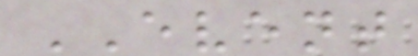EVENT
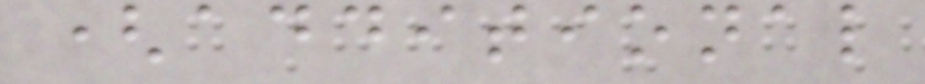(additional
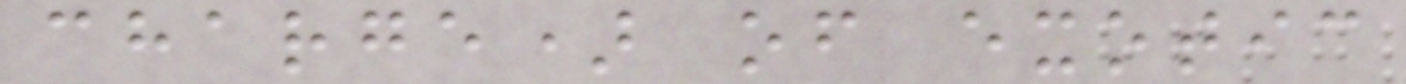charge) of exotic
